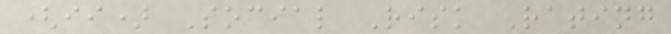(ii) Social Risk Rating
